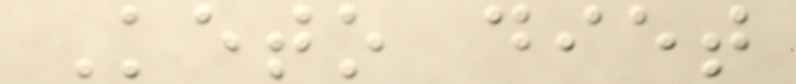Keto diet
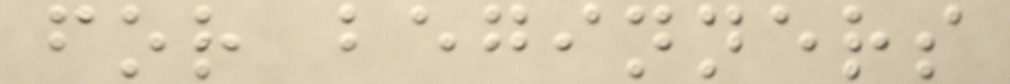for beginners
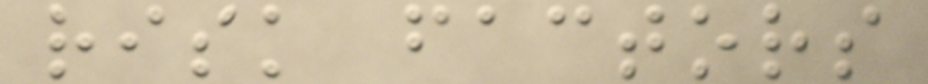risk factors
